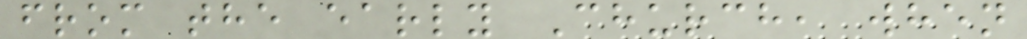from the early Church, when
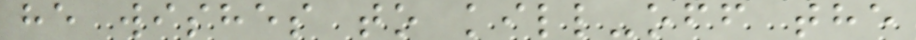he wishes to kill-off the
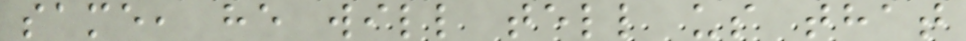same, he will tell us that
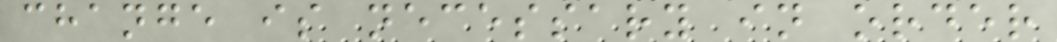change is necessary in order
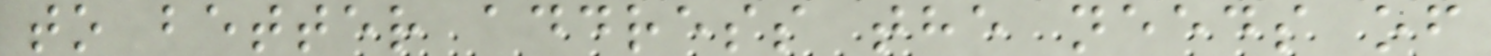to better address the needs of
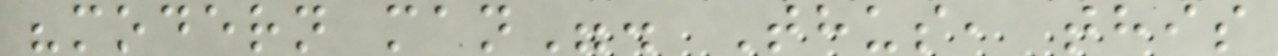"modern man". Thus, this
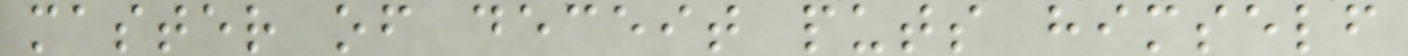master of deceit puts himself
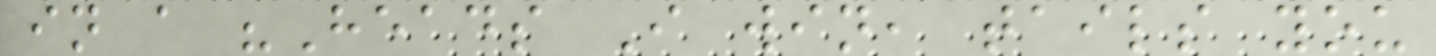in a "Heads I win, tails you
